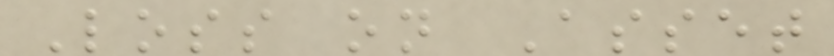Loss on Asset
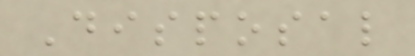Disposal
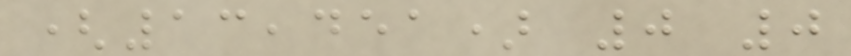(13,451) 0 0
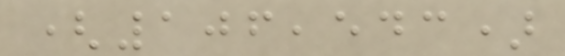(106,543)
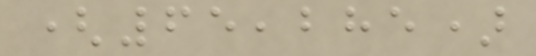(65,285)
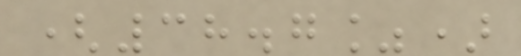(38.7%)
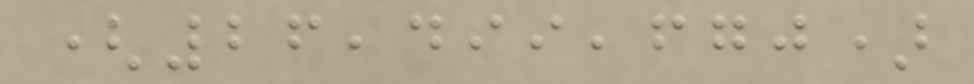(26,499,670)
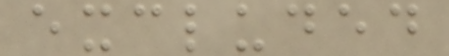excluded
